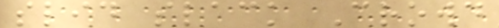slid slack Crowd
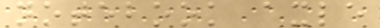notebook axle
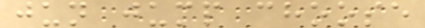jun jump choose
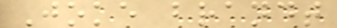Joke brandt
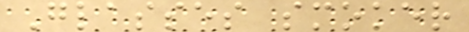Glasses smoker
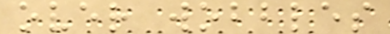over wobbles
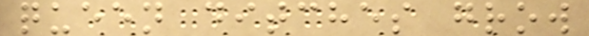queen ditches grow
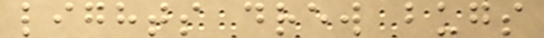lights drew bugs
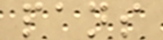pans
